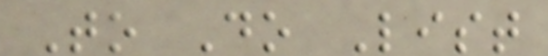To Do List
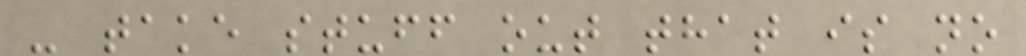- take stuff out that is no
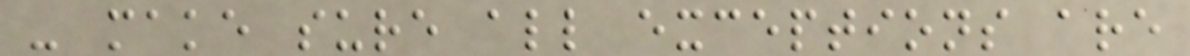- make sure all exceptions are
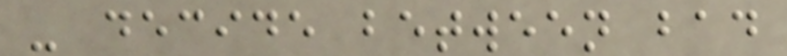- decide between bad
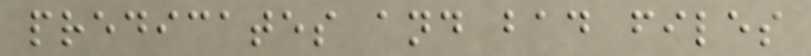predicates and bad files
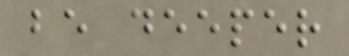be deeper
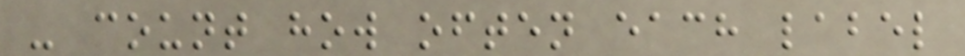- count how often each label
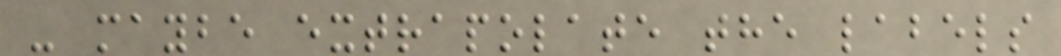- maybe extrapolate the labels
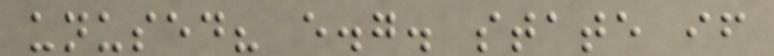unused? e.g. state if
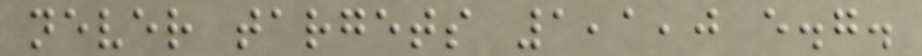never targets 1,1,0 e.g.
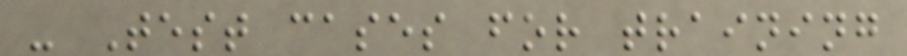- Test cases for training
